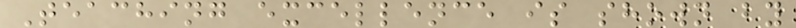Teaching excellence is shown by
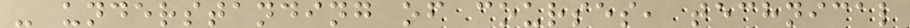- understanding of courses, technical
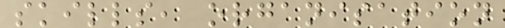skills, organisation
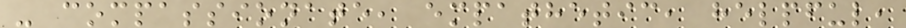- compassionate, empathetic, helpful,
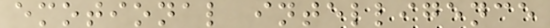emotional intelligence
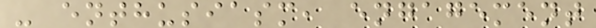- enthusiasm, engagement
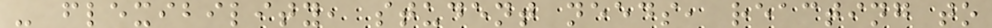- flexibility, student needs, reacting to
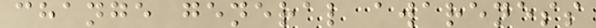change general awareness
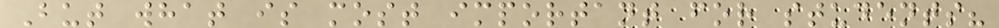But what is most important for students?
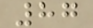87
